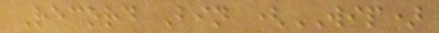Record Bin (WIP)
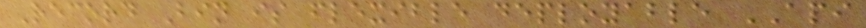Record Bin is flexible deployable API
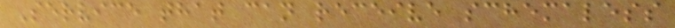Service that can receive schemaless
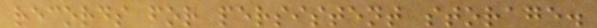records for persistent storage.
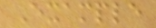Example
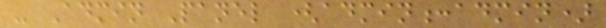- Admin Panel (admin:admin)
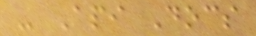- Api Docs
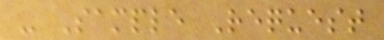- Sample Request
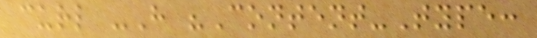curl -H "Content-Type:
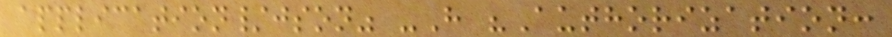application/json" -H "Authorization:
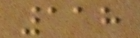118
